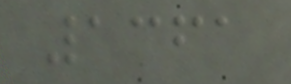1361
